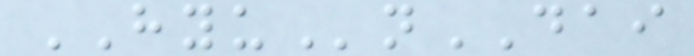HYUnDAI
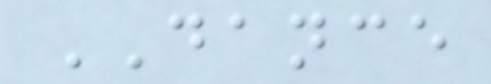DANCE
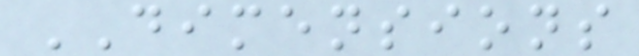DIMENSIONS
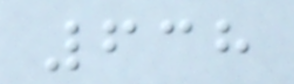638
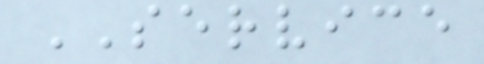SERVICE
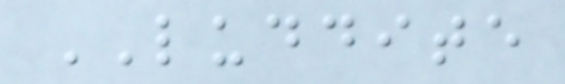LUDDITE
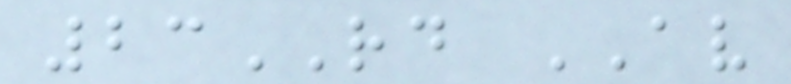23RD AV
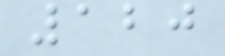120
